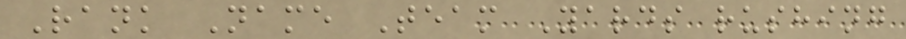Rank Name Team Yards rushing
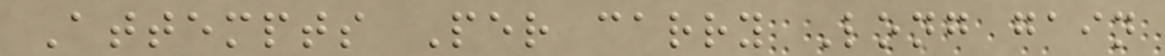Attempts Per carry Long gain
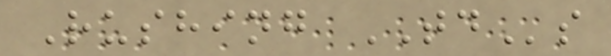Rushing TDs
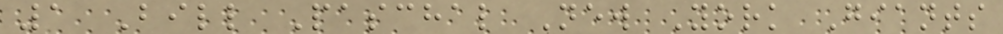1 Bill Paschal New York Giants
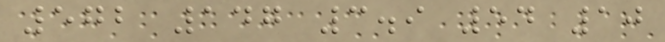572 147 3.9 54 10
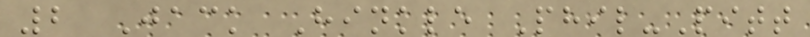2 Jack Hinkle Phil-Pitt
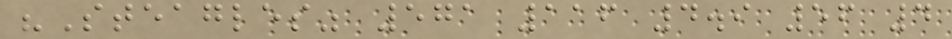"Steagles" 571 116 4.9 56 4
